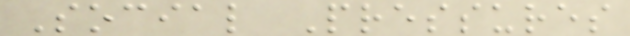Social Pressures
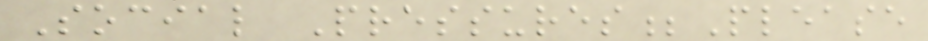Social Pressures;Please
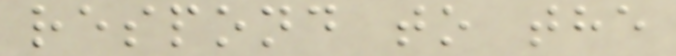respond to the
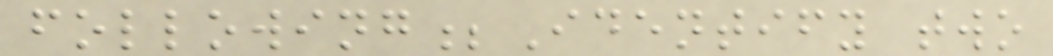following;Identify two
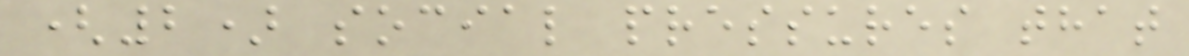(2) social pressures that
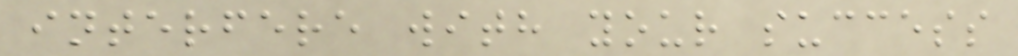interfere with your success
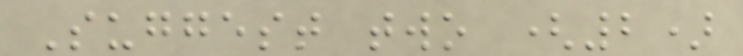Suggest two (2)
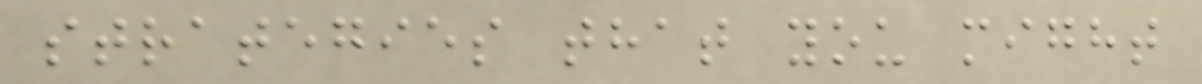strategies that you might
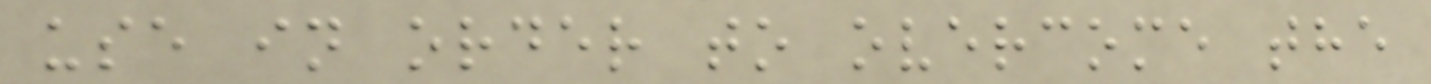use in order to overcome the
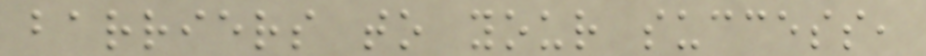barriers to your success,
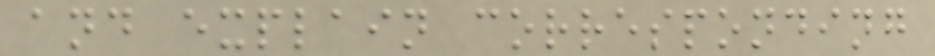and explain corresponding
